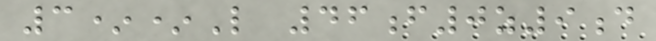3**L 46f0z9d
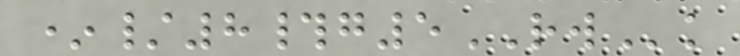*/8#g5RWk
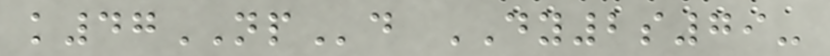k47NPd DY2s79-
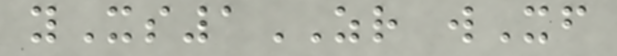yXs1ZR wXf
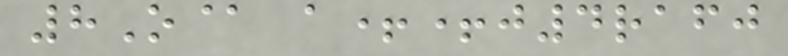8O@ a++j4rafj
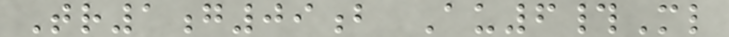Tr1g09b Au6#Ml
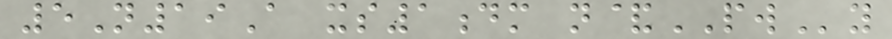5N19A xs1dm n&PWy
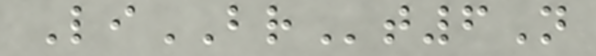LiBRt6N
